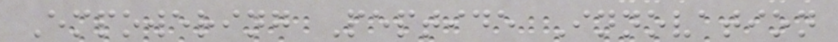Empowering Peptide Innovation
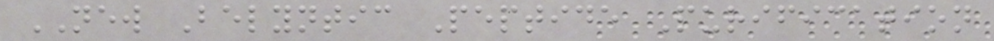NEW Belyntic Peptide Purification
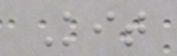Kit
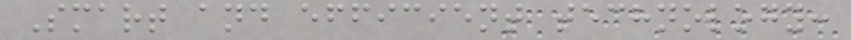Smart and efficient technology:
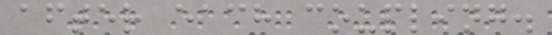after each coupling.
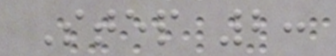Step 2:
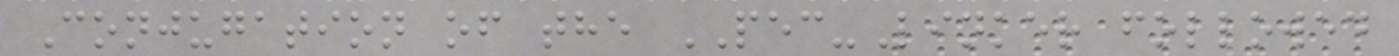Conjugation of the PEC-Linker followed
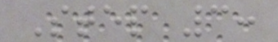Step 3:
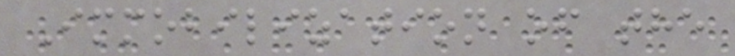Immobilization of the
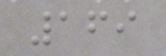169
